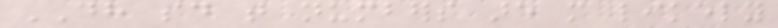DH said that numbers are more likely
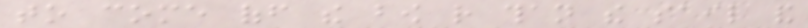to come off the bow rather than the sail and
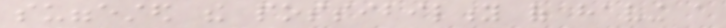suggested the possibility of having a
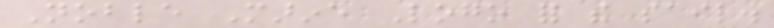Noble Marine Logo for the sail.
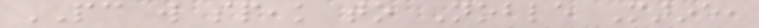PC will speak to Noble Marine,
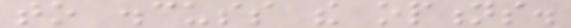to discuss the options.
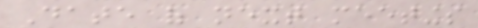Date of next meetings
